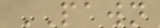PAWN
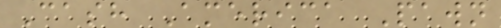Cash America Pawn
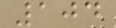104
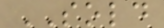SOLD
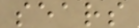sears
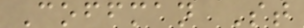Coffman St
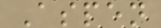Aspen
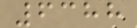6388
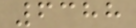6388
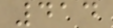414
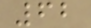62
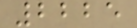2225
